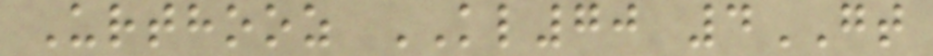Urthooz KL70 4GT
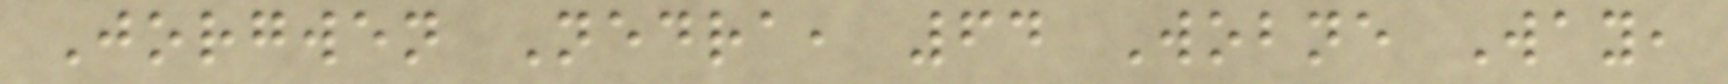Jorgwen Nedra, 64 Wobne Way,
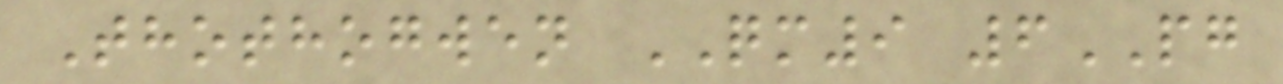Thothogwen QM9 6PG
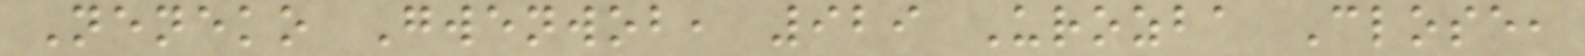Neneko Gwenwob, 929 Urozba Close,
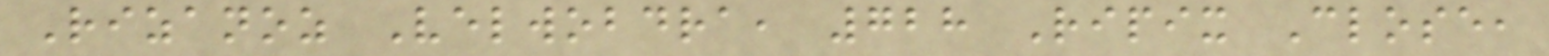Rizanoz Velwobdra, 728 Ripix Close,
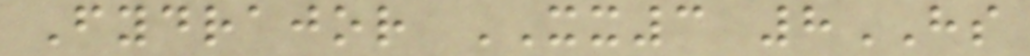Fydrajor XX3 8HS
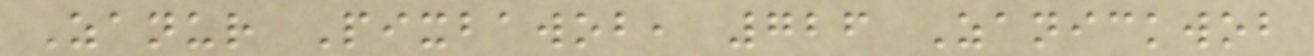Zanur Pixbawob, 726 Zanickwob
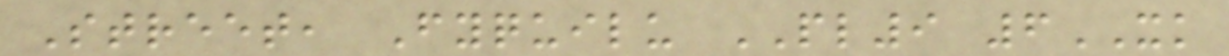Street, Fyquilu PL9 6XK
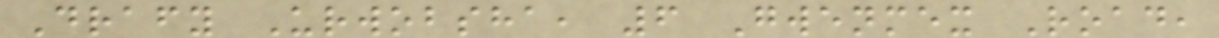Drafy Urwobsha, 6 Gwenmex Road,
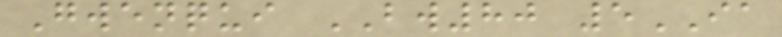Gwenqui BW80 5IA
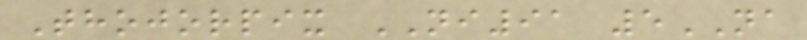Thojorpix NI91 5NA
